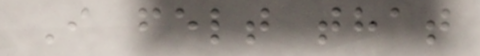I felt that
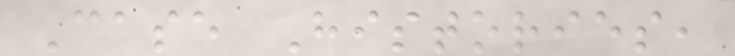Case Histories,
